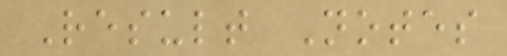Result Notes
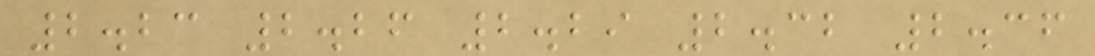2.23 2.26 2.29 2.32 2.36
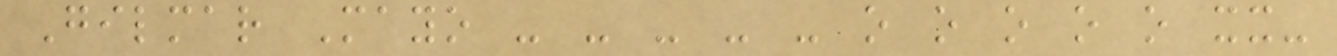Gilmar Mayo - - - - - o o o o o xx-
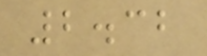2.32
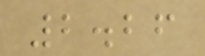2.26
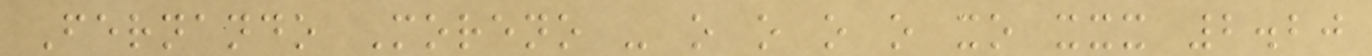Fernando Moreno - o o o o xo xxx 2.20
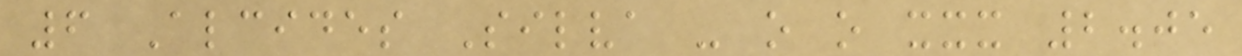6 Alcides Silva - o o xxx 2.05
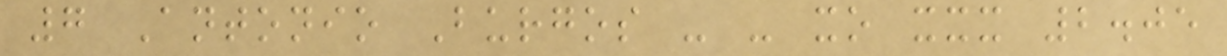7 Antonio Burgos - - xo xxx 2.05
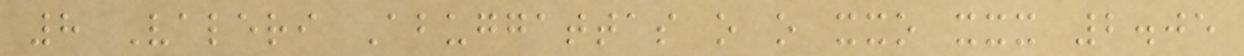8 Valeri Abuggattas o o xxo xxx 2.05
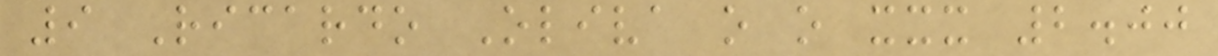9 Ricardo Oliva o o xxx 2.00
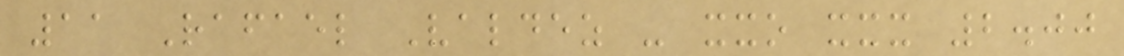11 Rafael Valdez - xxo xxx 2.00
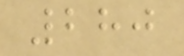280
